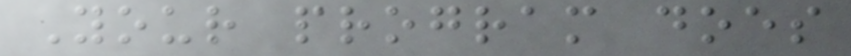Your program does
